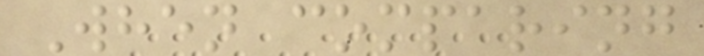When comparing
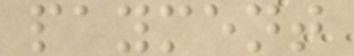payment
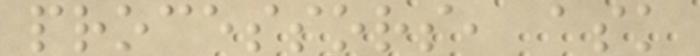processors, ask
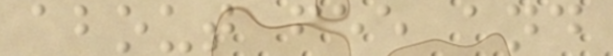about fee and
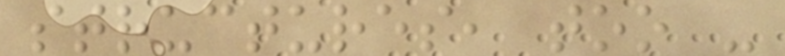structures, too -
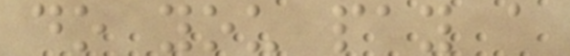do you pay a
